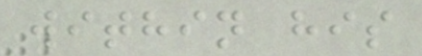within his
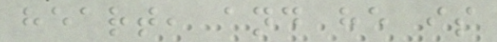heart, and he is
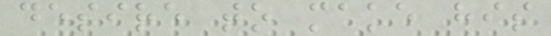desire to make his
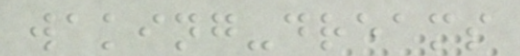waking-dreams
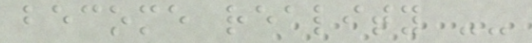become reality --
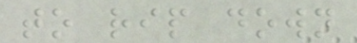to rip down
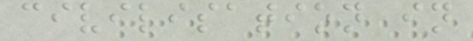civilisation in
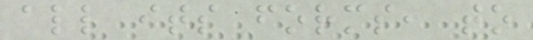all its forms, to
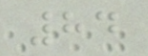84
